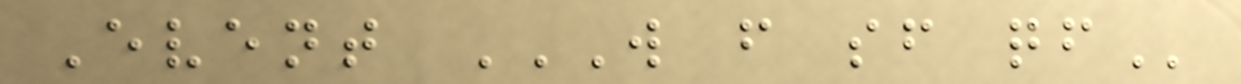Event W F SF QF
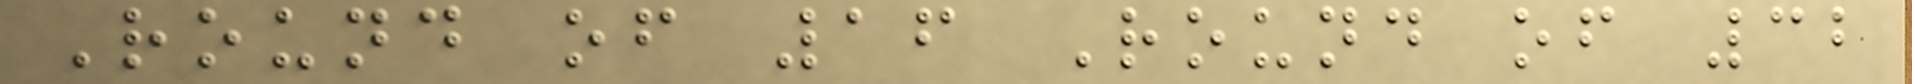Round of 16 Round of 32
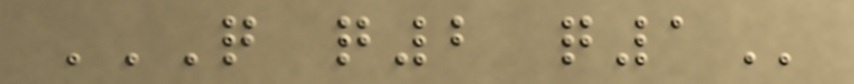Q Q2 Q1
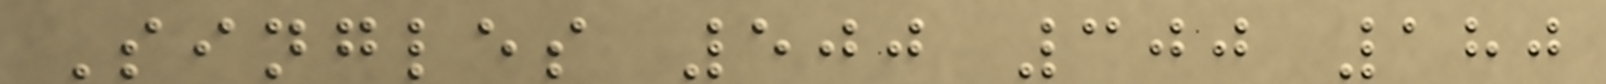Singles 500 300 180
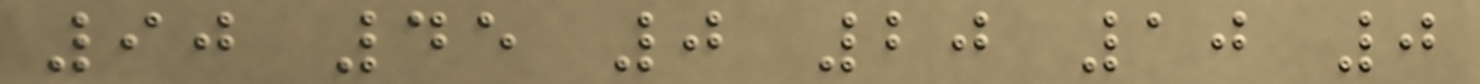90 45 0 20 10 0
